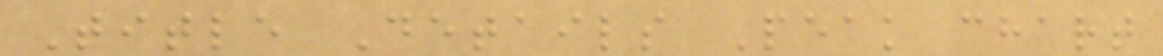Title Details Peak chart
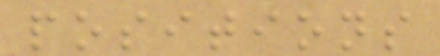positions
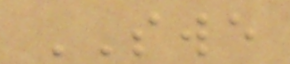SWE
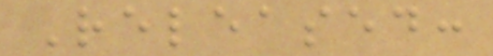Released:
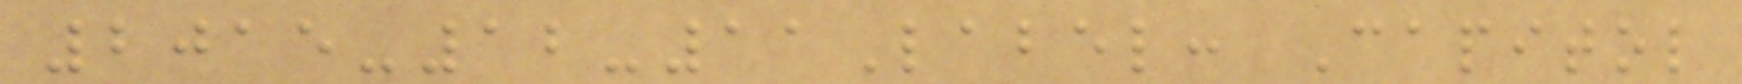2015-12-11Label: Capitol
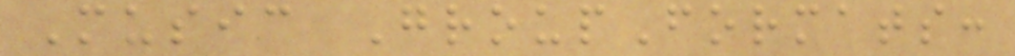Music GroupFormats:
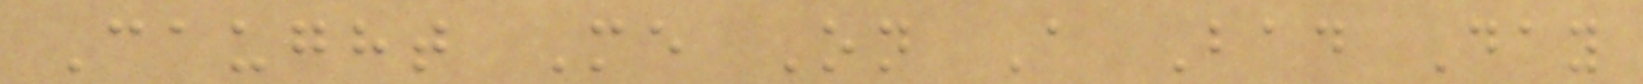Caught Me On A Bad Day
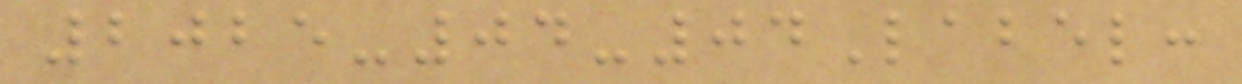2025-04-04Label:
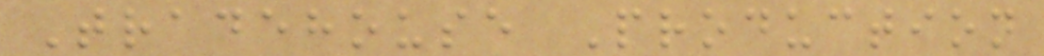Tradehouse Production
